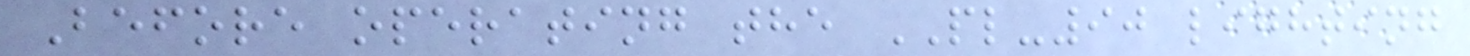Before operating the PL-90 lighting
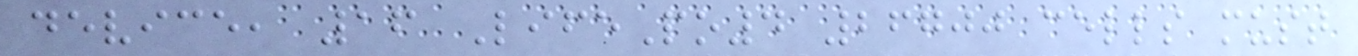device, 16 LifePo4 26700 cells must
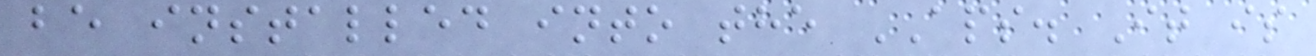be installed into the APS. It is
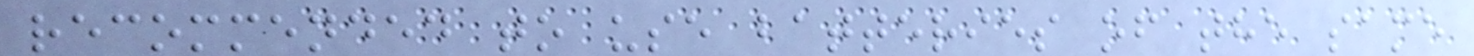recommended to use batteries of the same
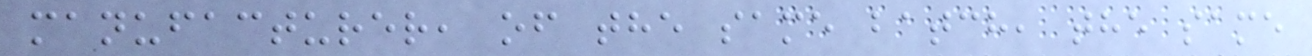manufacturer, of the same batch, the same
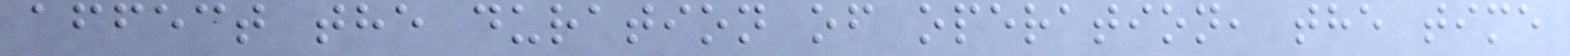affect the duration of operation, the time
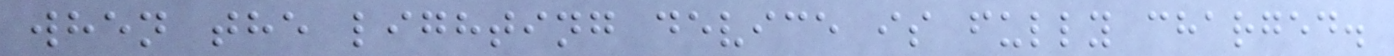when the lighting device is fully charged.
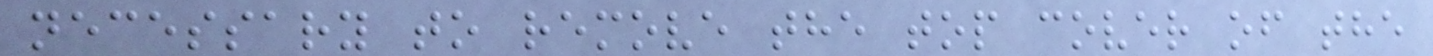necessary to remove the top cover of the
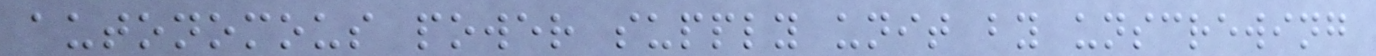autonomous power supply unit by unscrewing
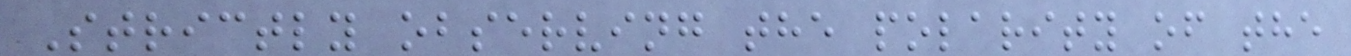Strictly observing the polarity of the
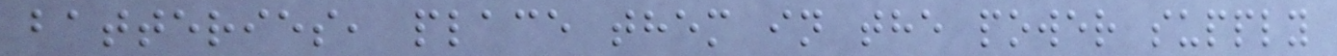batteries, place them in the power supply
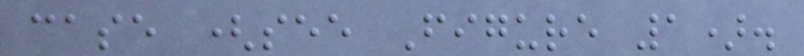case (see Figure 1).
